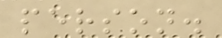person.
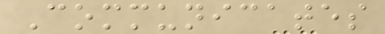Communicates
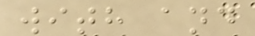with and
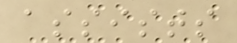assists
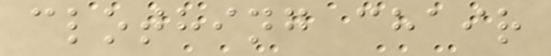clothing chair
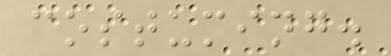costuming.
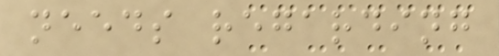needs regarding
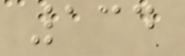134
